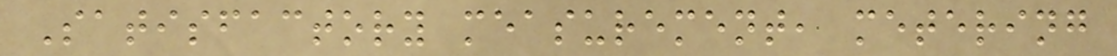Satisfactory measurement, metering
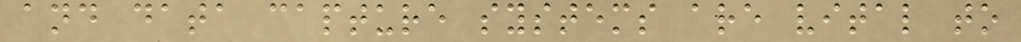and data capture systems are vital to
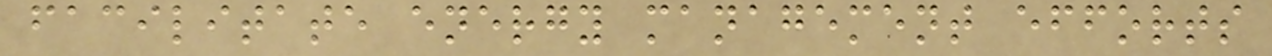facilitate energy management efforts
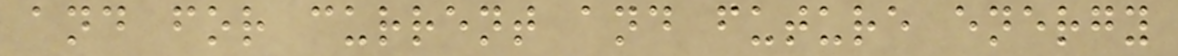and for current and future energy
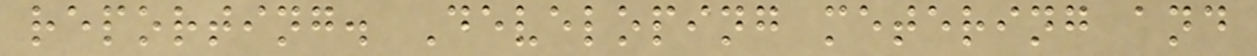reporting. Developing metering and
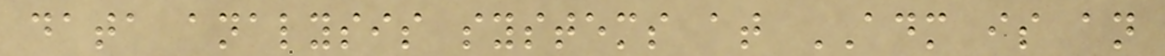data analysis systems at ADM is an
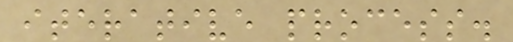iterative process.
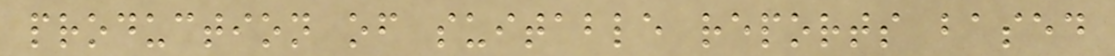production of suitable reports based
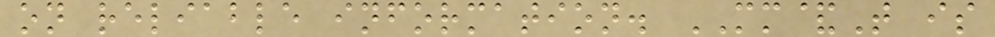on reliable information. MM&T is
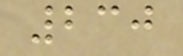230
